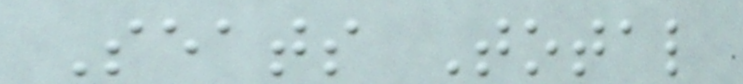Seats Total
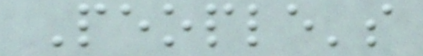People's
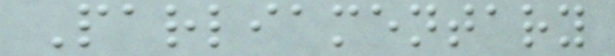Parliamentary
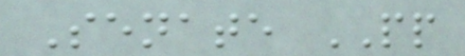Senate PP
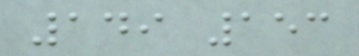149 153
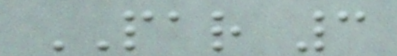PAR 3
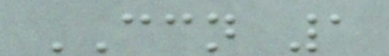CCN 1
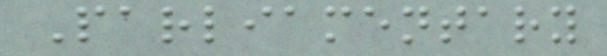Parliamentary
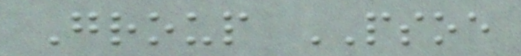Group PSOE
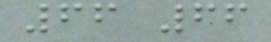66 66
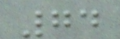74
